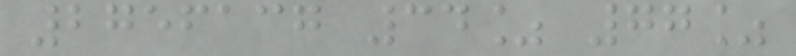2756137 34% 77%
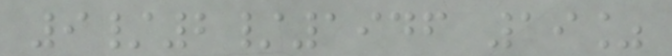9/2/1946 19%
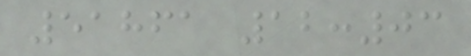51861 12:03
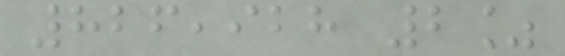826,928 2%
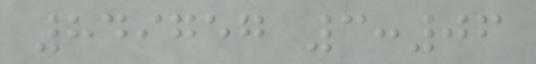849757 3:06
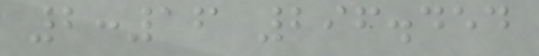2:16 296.454
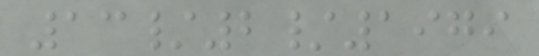13/2/1979
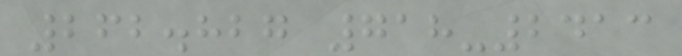262.827 718-2413
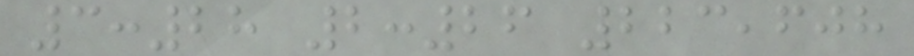3:28 2:26 223,608
